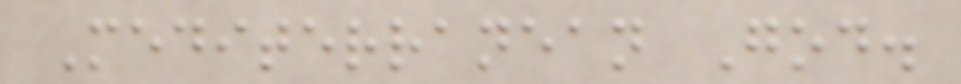Mediterranean God.
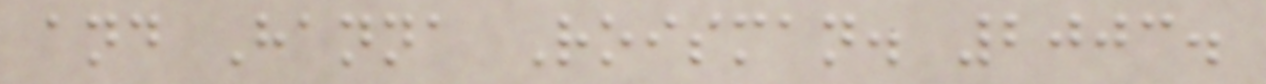and Hanna Roisman. 2003.
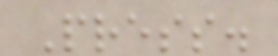Press.
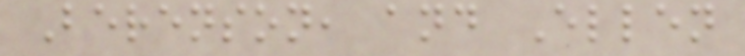Berenson, and Ellen
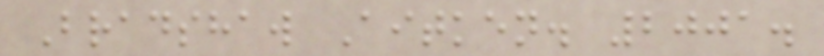Bradshaw Aitken. 2001.
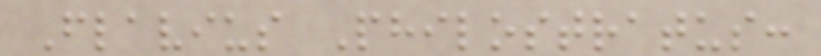Flavius Philostratus:
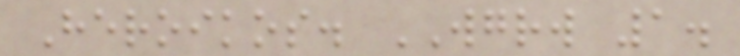Heroikos. WGRW 1.
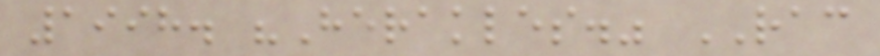1998. "Herakles." RAC
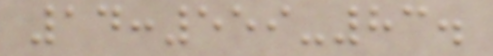14:559-83.
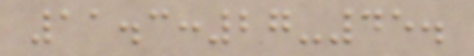11.3:27-45.
